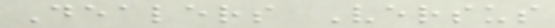Dealers Versus
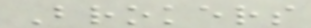Brokers
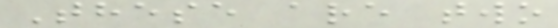These are two
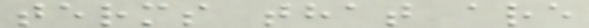terms that are
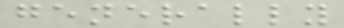generally
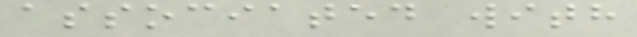associated with
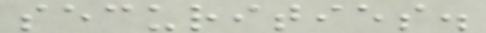securities.
